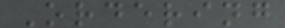Ordering
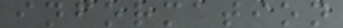information
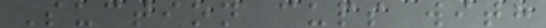Suction cups with
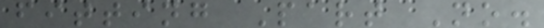fitting Part No.
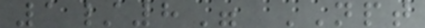1/8" NPT
